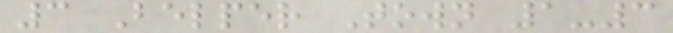3 Belper Town 1-3
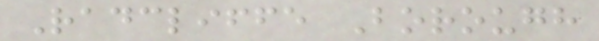Radcliffe Borough
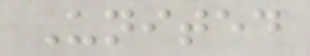United
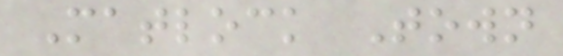Matlock Town
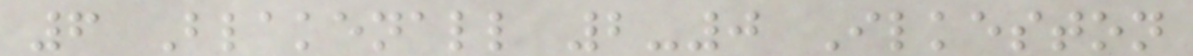6 Blakenall 2-0 Ilkeston
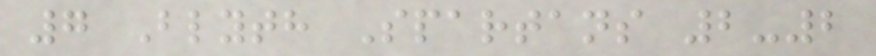7 Blyth Spartans 2-2
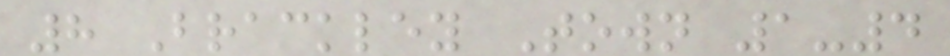8 Brackley Town 1-4
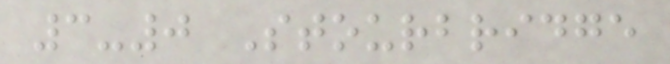3-0 Stourbridge
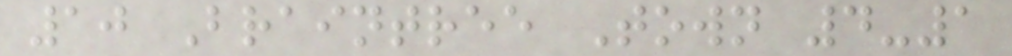10 Braintree Town 4-1
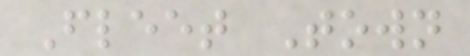Fleet Town
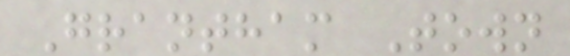Grantham Town
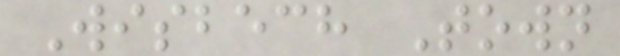Wisbech Town
